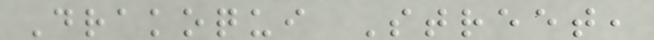Drakoqui Street,
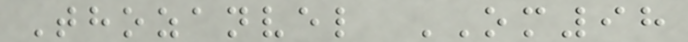Thozanvel OM98
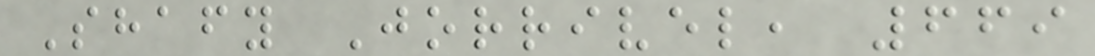Shafy Jorrivel, 669
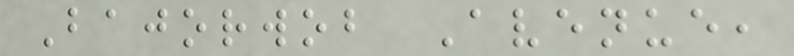Bajorwob Avenue,
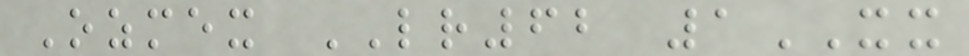Ozmex LR62 1XX
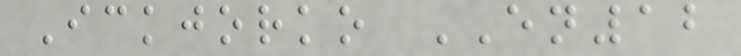Ickjorko EN12
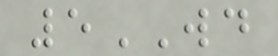5WD
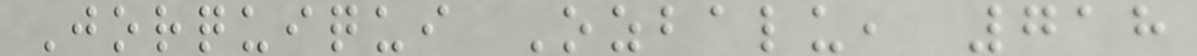Jorquiqui Ozbalu, 718
